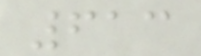613
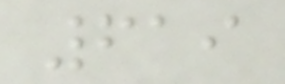619
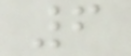6
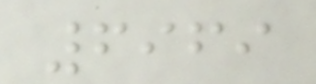6969
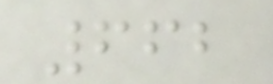662
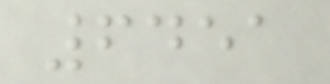6451
